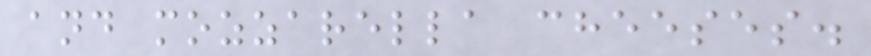and mozzarella cheeses.
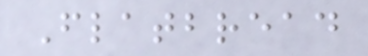Flatbread
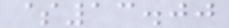$13.00
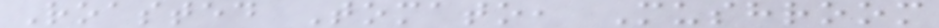Roasted Tomato, Mushroom
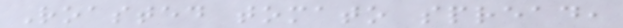Roasted tomato spread,
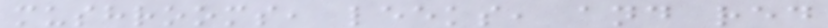mushrooms, leeks, and red
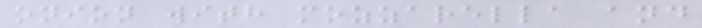onion with mozzarella and
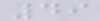49
